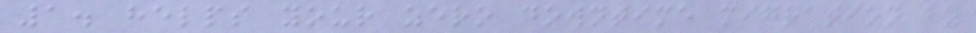1. helps your zero downtime migration by
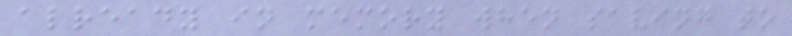already in memory when saving to
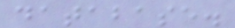database.
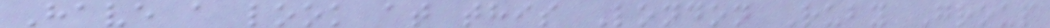Have a look at this London Ruby Group
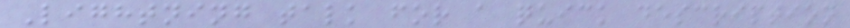Lightning talk for a quick description
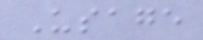Usage
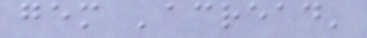gem 'acread'
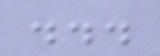...
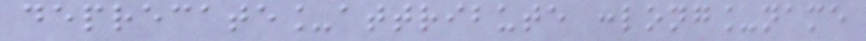deprecate_attribute :long_name
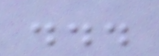...
